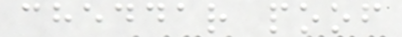cheddar poof
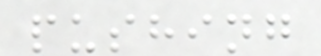pushing
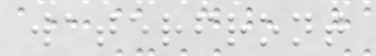waterfront
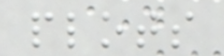plots
